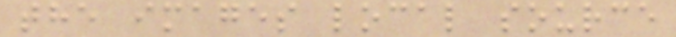the images local source
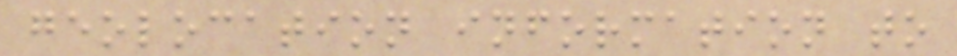geolocation information to
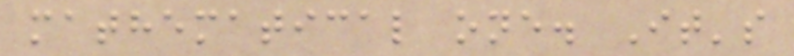mathematical one. It's
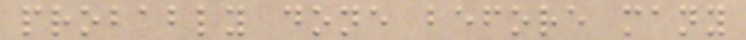probably done before many
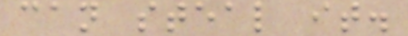can steal it.
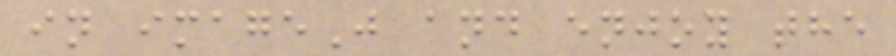in imageJ and enjoy the
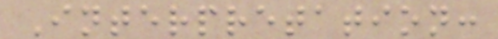Interpretation:
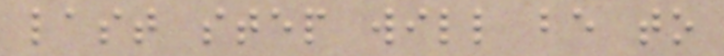last step will be to
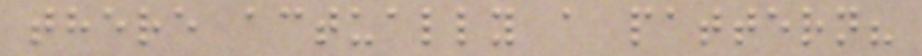there actually a pattern?
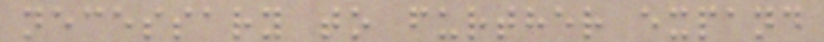necessary to further expand
